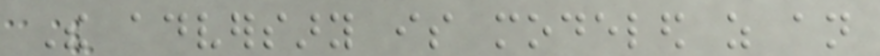The adversary is modeled as an
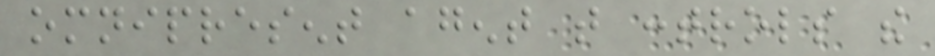omnipresent agent that controls the
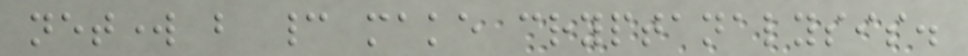network but cannot make cryptanalysis.
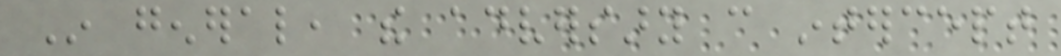In general, the adversary can intercept
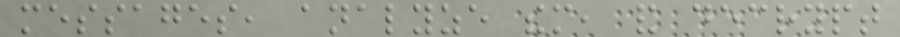messages, analyze them, and decrypt
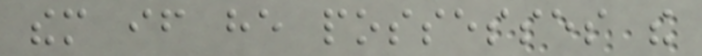them if he possesses the
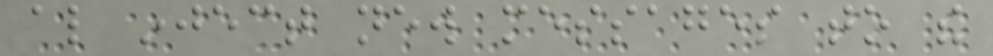also inject new messages to the
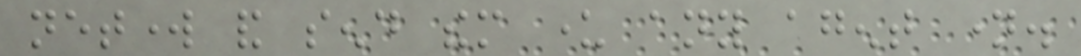network and send them under any agent name.
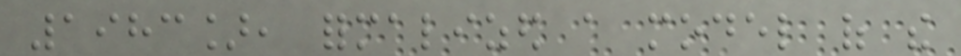1983], formalized a model of the
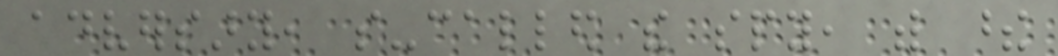adversary, so-called the spy, with these
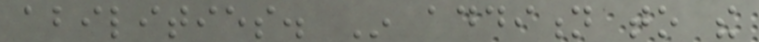abilities. In addition to the
